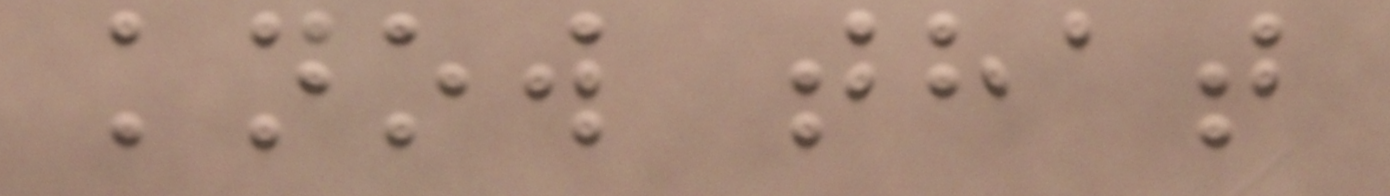know that
